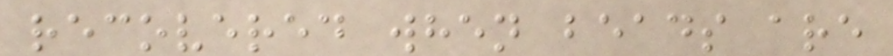recovered when beads are
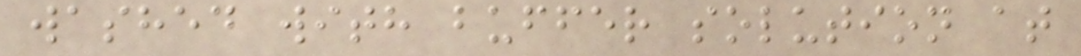washed with buffer solution at
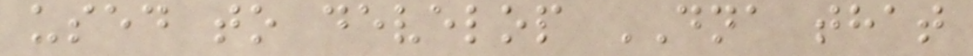used to develop DNA that
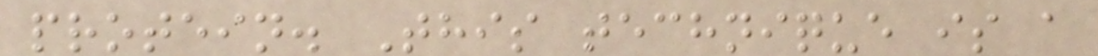protein. This technique is a
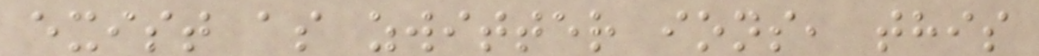exist as zwitter ions, this
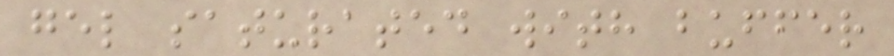gel saturated with buffer
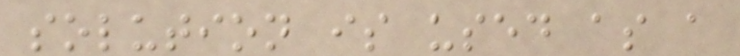solution is used as a
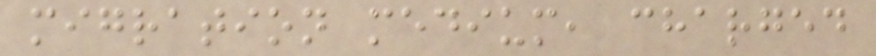migration medium, charged
